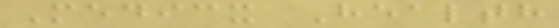Medicx Health
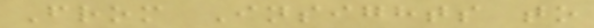From Insights to
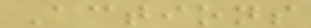Actions
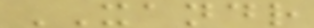XANDR
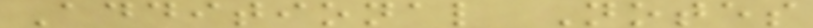Additional Notes
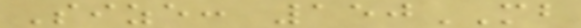Size: 150MB
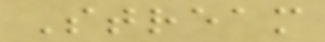Stream
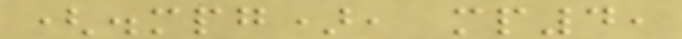(.mpg), mp4,
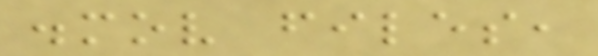.mov files,
